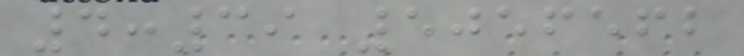4:39 5056562
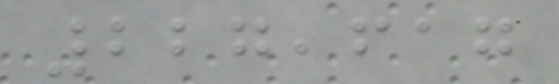227,617
